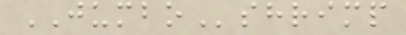JUMBOshrimp
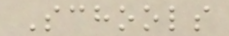Schools
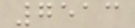7513
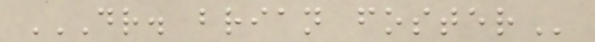DR. BRIAN FOSTER
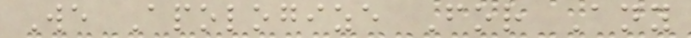We Apologize For Any
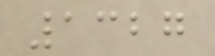1327
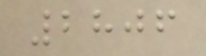2806
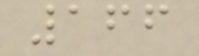166
